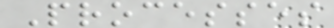Processes
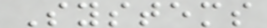Systems
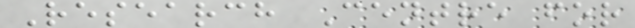Research Centre for
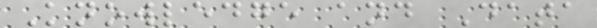Knowledge and Data
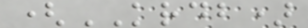(KRDB)
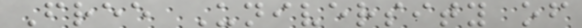Free University of
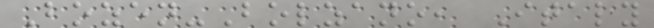Bozen-Bolzano, Italy
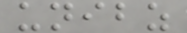unibz
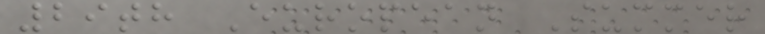29th European Summer
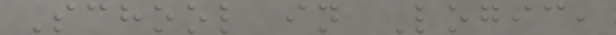School in Logic,
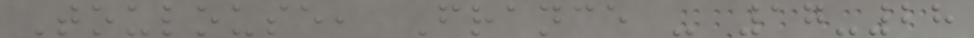Toulouse, France - 17-28
